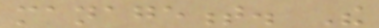management. The
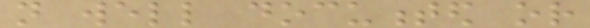not well documented or
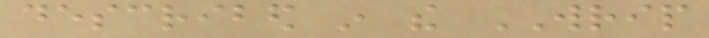described in the WRIP
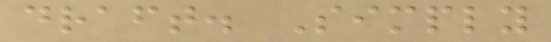draft. Simply
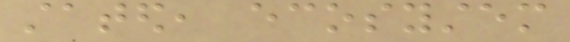stated, ecosystem
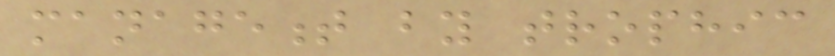management by trophic
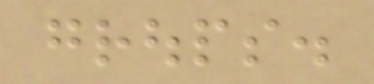groups.
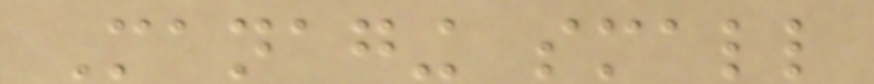Managing small
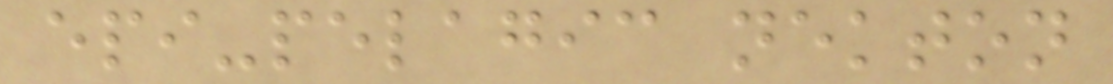epi-pelagic nekton
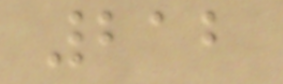212
